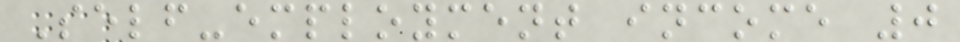Self-employment income 0
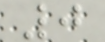0
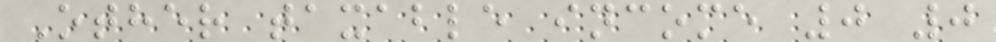Other taxable income 0 0
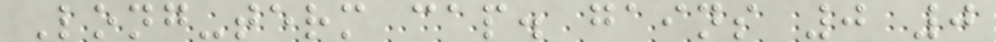Long-term cap. gains 0 0
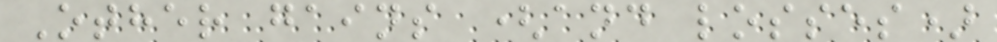Other gains (and losses)
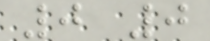0 0
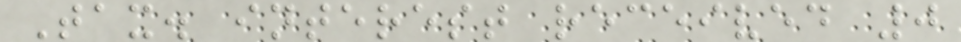Tax. interest received 0
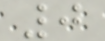0
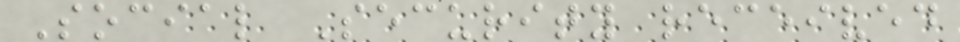Social Security received
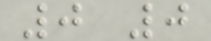0 0
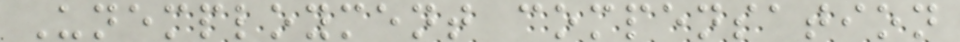Unemployment compensation
